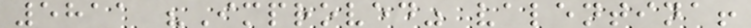5811 "Improved" valentina!
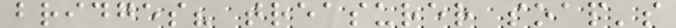bridges? treasurer soap's
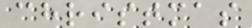christmas
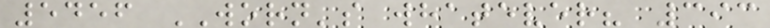5456 WORN's whatever? 393
